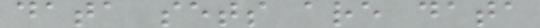data sets are data
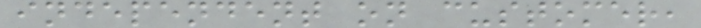independent on customer,
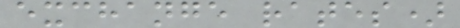exchange rates)
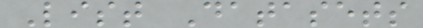List Datasets
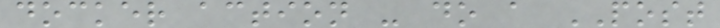docker action - do a POST
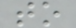to
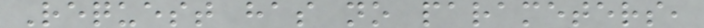Request has no parameters,
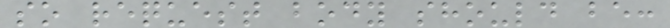so request body should be:
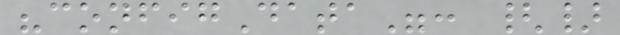"configData": {}
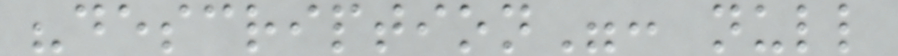"description": null
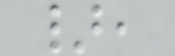},
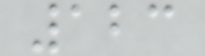123
